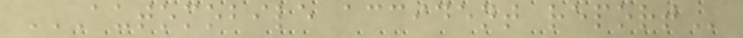AUTOMOBILE ACCIDENT REPORT
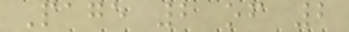Page 2 of 2
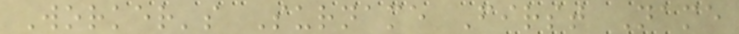Worker's Surname First Name
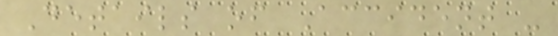Details of Accident -
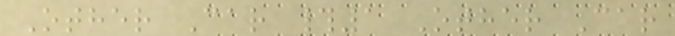Other Car #1 Other Car
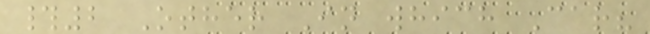#2 Other In which Car?
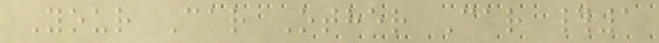Your Car Other Car #1
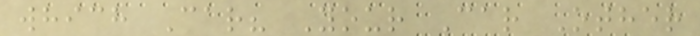which Car? Your Car Other
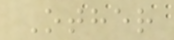Other
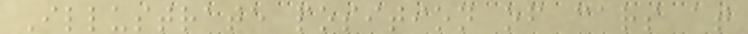Illustrate position of cars at
